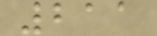211
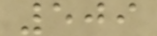509
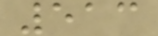513
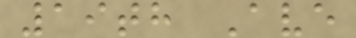19th Ave
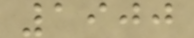1900
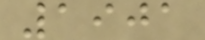1901
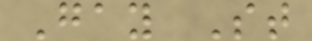Gay St
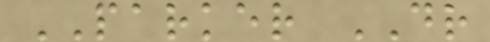PARKER DR
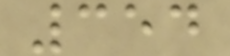354
